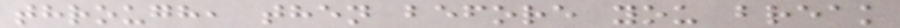through, then before you break
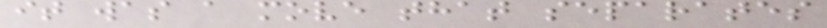it was a move that separates
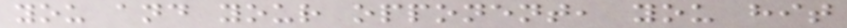you and your opponent, you hit
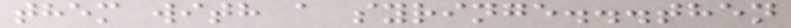them with a syringe...then
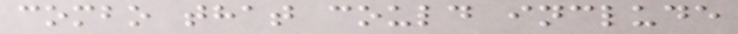combo that could include
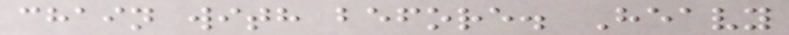chain with before. Heavy
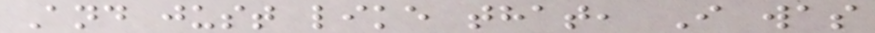And just like that, I was
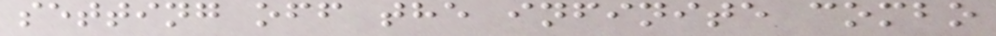setting off the infinite combo
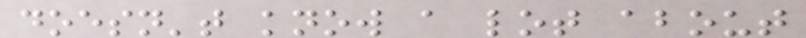doesn't know a lot about
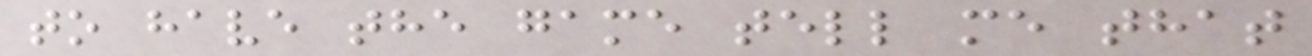to have the game tell me that
